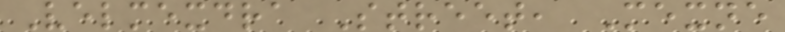Velmexdra Street, Mexne
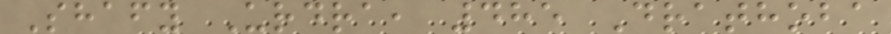Shafy Urdra, 485 Drathoba
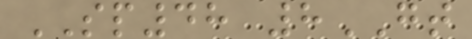SP48 8GT
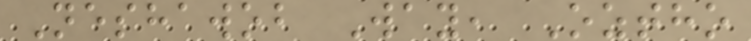Neshawob Way, Oztho
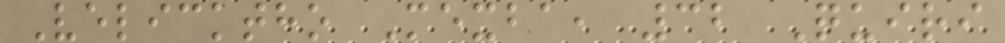Velicktho Mexba, 32 Quiri
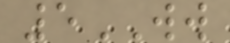5WW
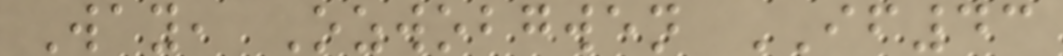Way, Ozwobgwen IF43
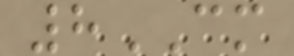8CM
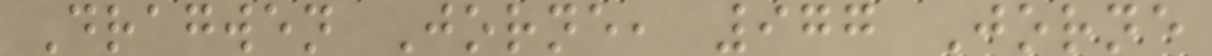Dragwen Jorne, 977 Jorne
